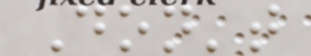Don't
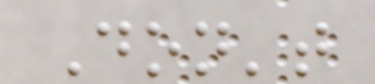Don't
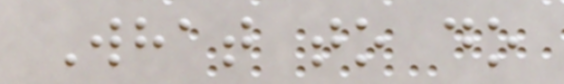What to do
